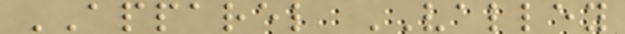APPAREL VALLEY
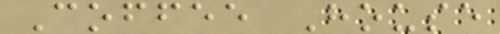Coffee House
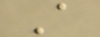A
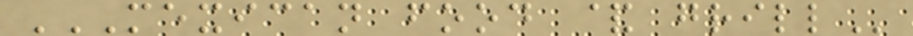MEXICAN FOOD & GRILL
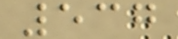537
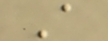A
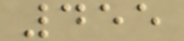455
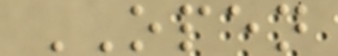OPEN
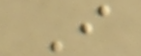I
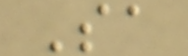Sa
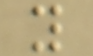y
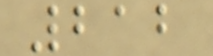212
